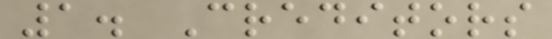1. Creditors
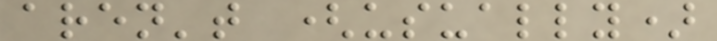aren't (usually)
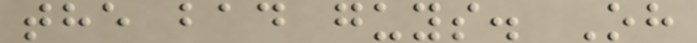the bad guys. Oh
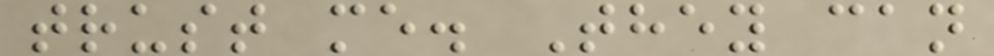trust me. They can
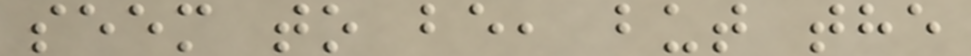seem to be, but the
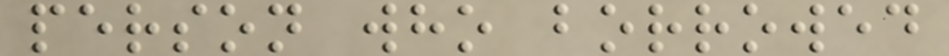person who borrowed
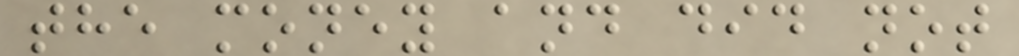the money and did not
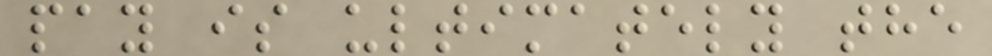pay is ultimately the
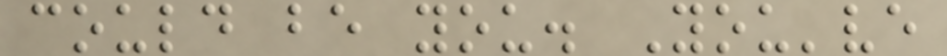could be you. You've
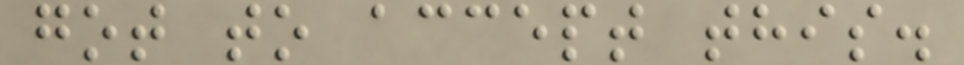got to accept this.
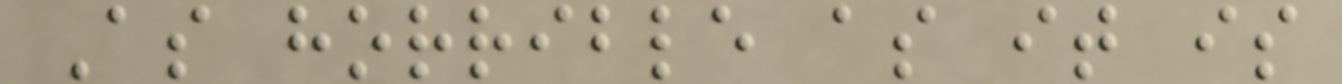As horrible as it is
